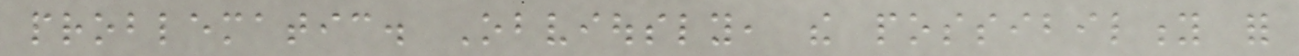problematic. Obviously, the possibility for
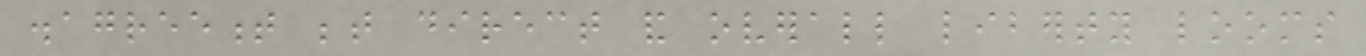disagreement between direct and overall liberty looms
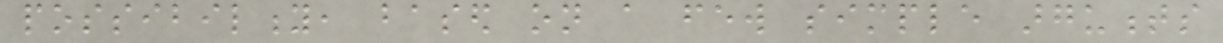possibility, based on a few simple arguments
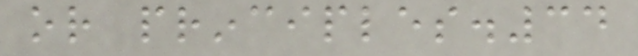or principles.34
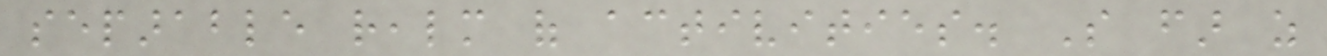separable realm of activities. So far as
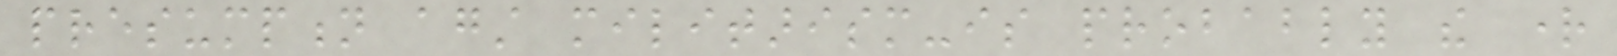presumption against militarism-is probably the right
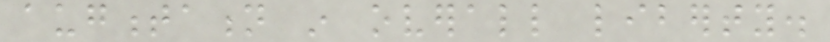augmentation in overall liberty.
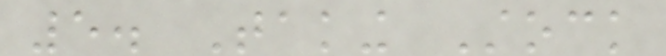5. Taking Stock
